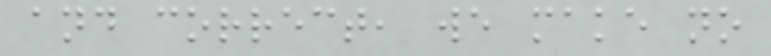and correct, we make no
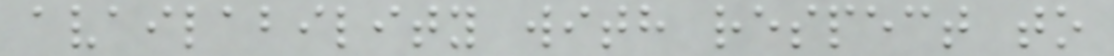availability with respect to
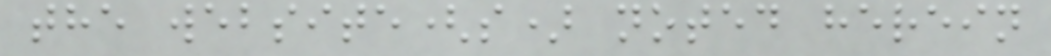the website(s) noted herein
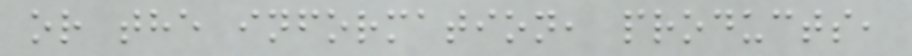or the information, products,
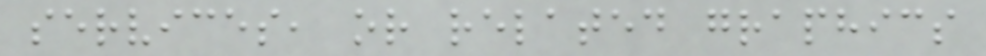services, or related graphics
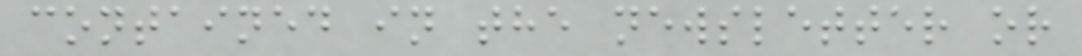contained in the newsletter or
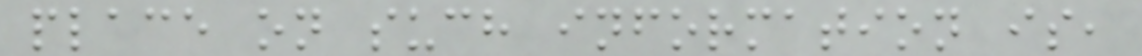place on such information is,
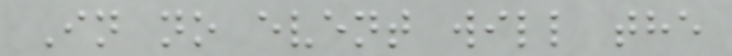In no event will the
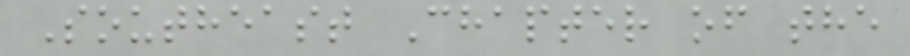Southeast Chapter of the
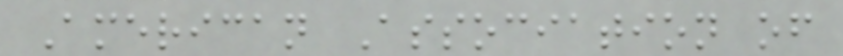American Association of
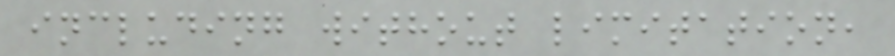including without limitation,
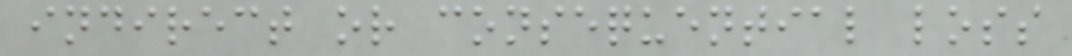indirect or consequential loss
